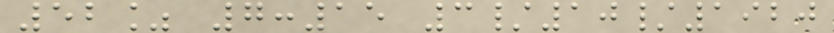52% 7:15 3/10/1920
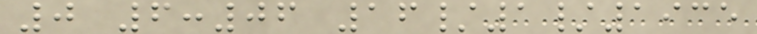0 6:06 16/1/1935
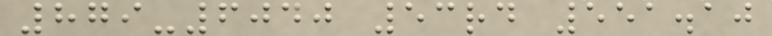879-6040 53rd 551.10
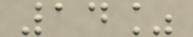14%
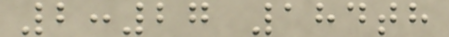2:27 184th
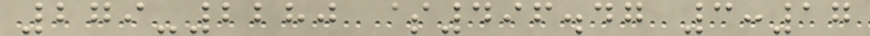279-2280 $496.47 3:17
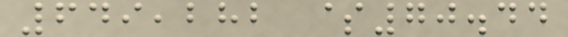649,282 $70.44
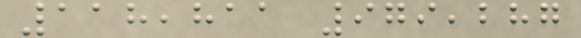118,811 979,287
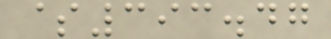$393.47
